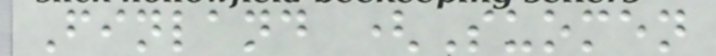Finland (Suomen
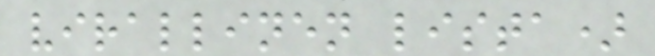virallinen lista)
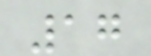17
